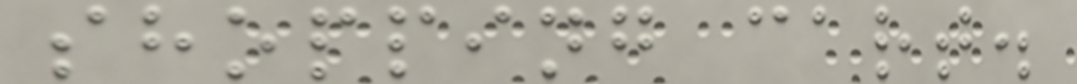shopping cart.
